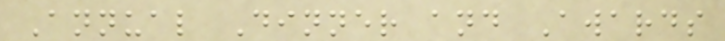Annual Dinner and Awards
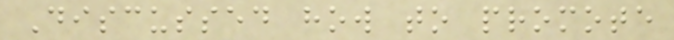Discussed how to promote
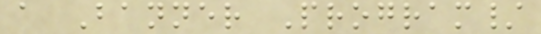a Banner Program/
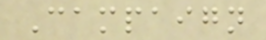Campaign
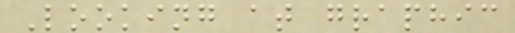Looking at graphic
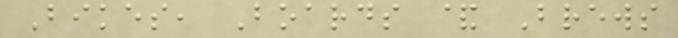Bikes, Boards & Brews
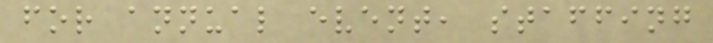for annual event, staffing
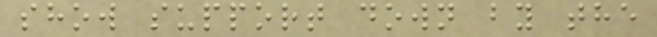show support down by the
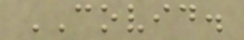COVID.
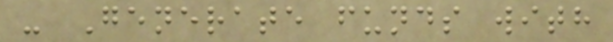- Generate funds with
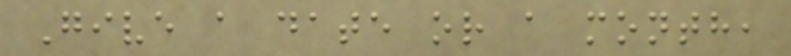Give a date or a month,
